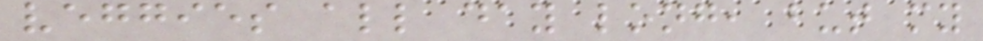veggies all day long, but my
